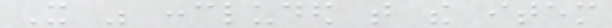It was concluded that the item
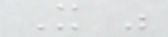It was
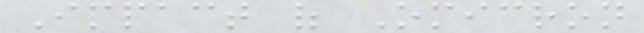Impact of Omicron
